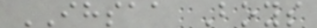IHSAA Boys
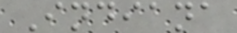Indiana
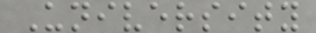University
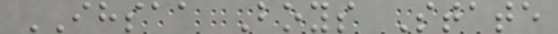IHSAA Boys State
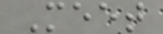Meet
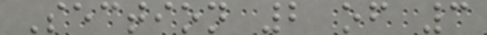Section 2 of 3
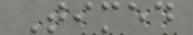Timed
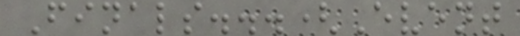Finals...(Event
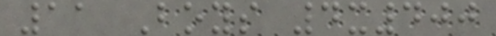11 Boys 4x400
